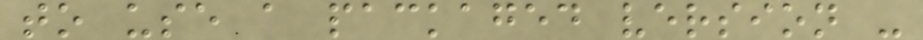to use a packaged version -
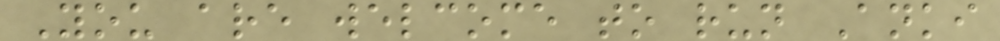You are welcome to run Anki
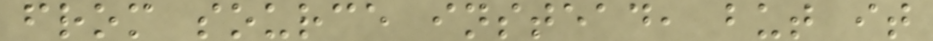from source instead, but it
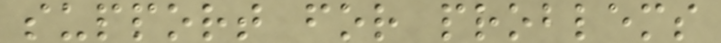support for problems
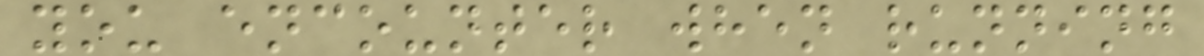you encounter when running
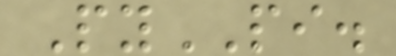PyPI.
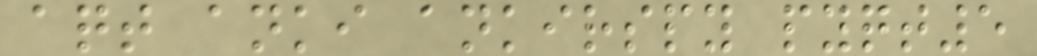aqt anki ankirspy pyqt5
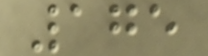175
